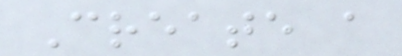Create a
